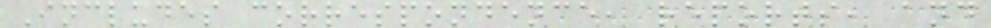Includes correspondence, reports, and
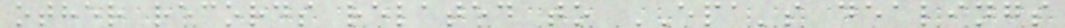other records related to EPA's dealings
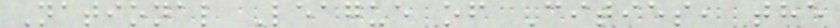National League of Cities, the
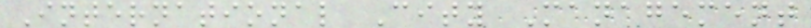International City Management
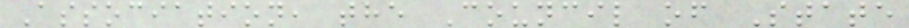Association, the Council of State
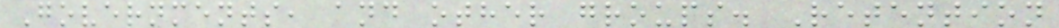Governments, and other groups. Retention
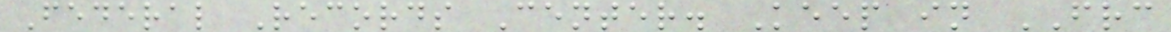Federal Records Center. Keep in FRC
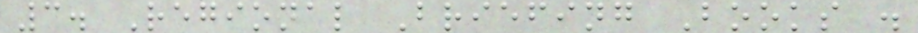3. Regional Briefing Books .
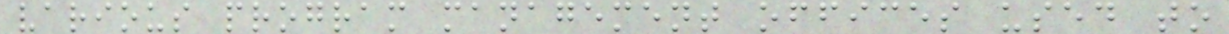various program management offices used to
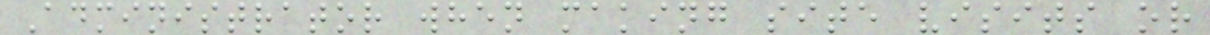Administrator when making site visits or
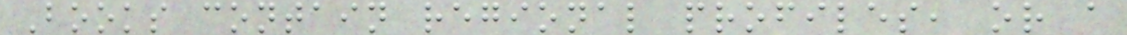Books contain regional profiles, or a
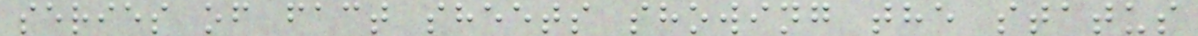series of fact sheets showing the status
